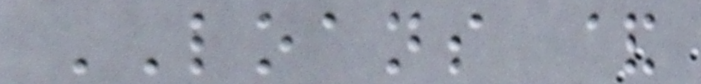LOANS &
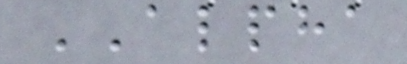ALPHA
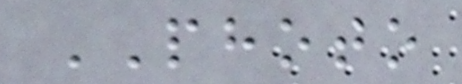PHOTO
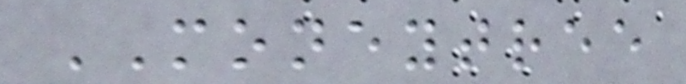MONEYTREE
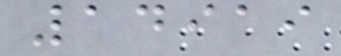14919
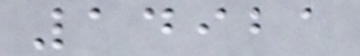14921
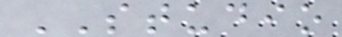STUDIO
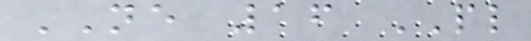NE 16 PL
